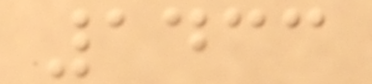1433
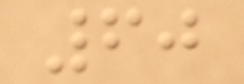60
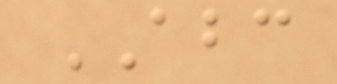ABC
